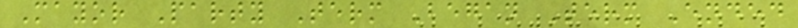Mayor Party Term Began Term Ended
